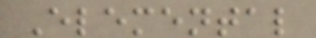Elemental
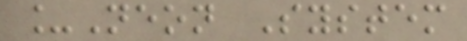_Neon System
